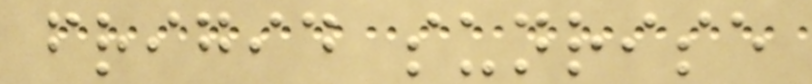frigid sunrise
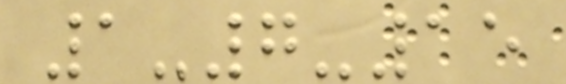1-7-15
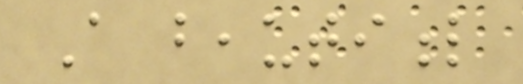A beautiful
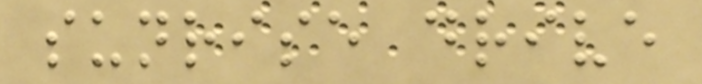sunrise drive
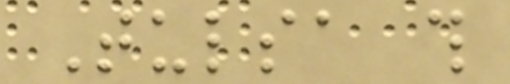Tulsa this
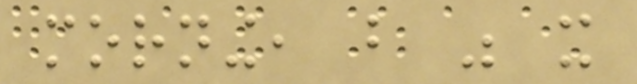morning, but was it
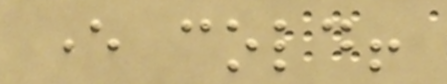ever cold!
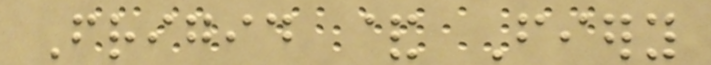Frigid & Fiery
